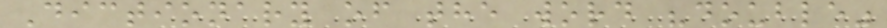Dictionary of the word "double"
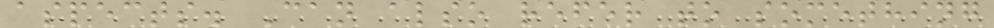aspects. Can also refer to something
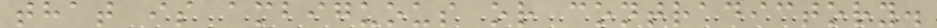that is ambiguous or contradictory.
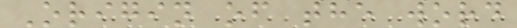Origin of the word
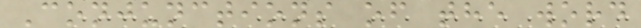Conjunctions of the word
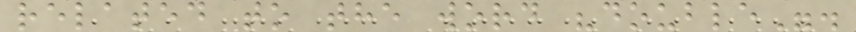related to the word "double".
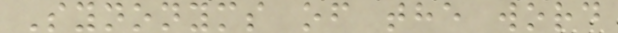Synonyms of the word
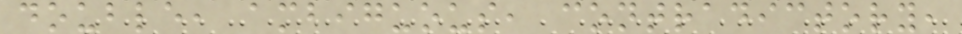double, ambiguous, contradictory,
